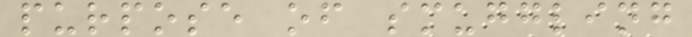purpose of smuggling
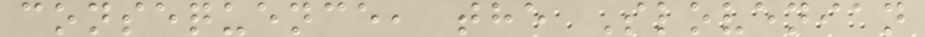consequence, the Slovenian
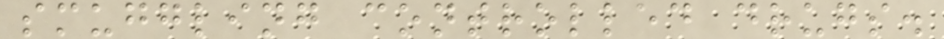smuggling controlled drugs.
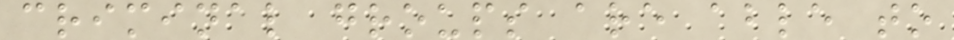criminal groups are able to
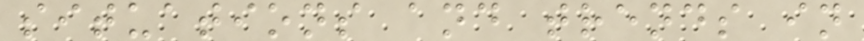situations and trends in
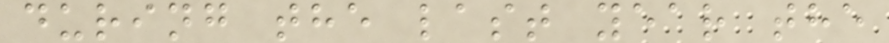during the last year the
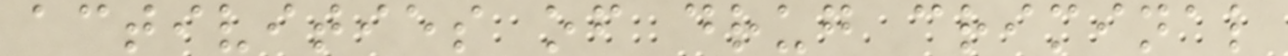activities of drug criminal
